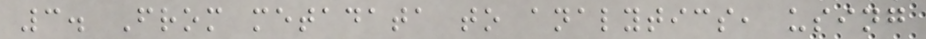3. From metadata to analytics, using
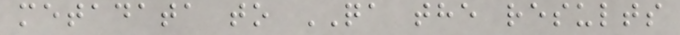metadata to QA the results
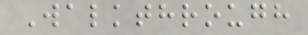Walkthrough
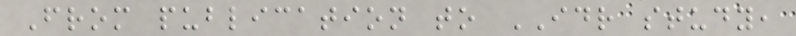From publication to IDR study,
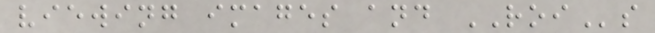viewing images and ROIs
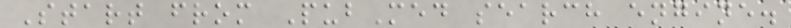Start from PubMed search engine.
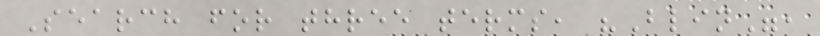Search for three terms, "Blin",
